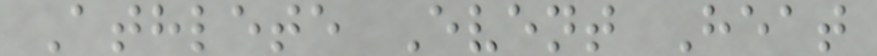Athlete Event Heat
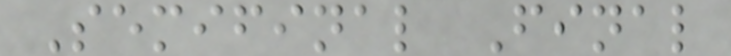Semifinal Final
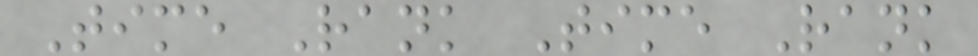Time Rank Time Rank
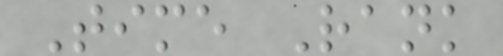Time Rank
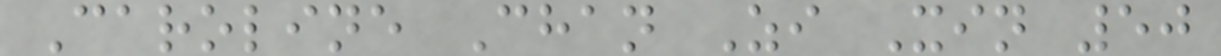Caroline Chan Zi Xin 50
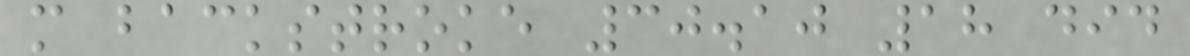m backstroke 30.10 18 did
